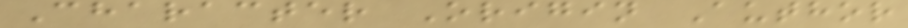Character Origin Author
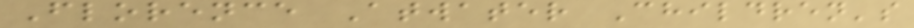Florence Atwater Children's
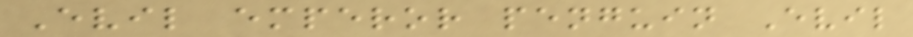Evil emperor penguin Evil
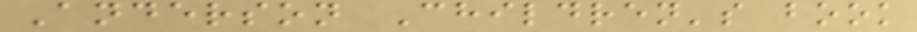Anderson Children's book
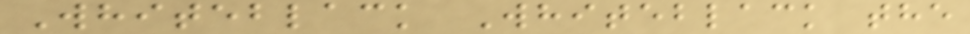Whiteblack Whiteblack the
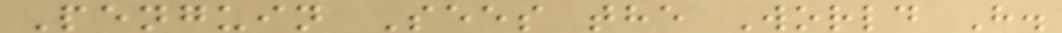Penguin Sees the World H.
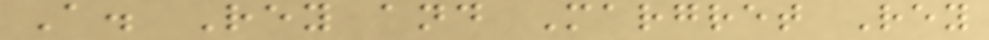A. Rey and Margret Rey
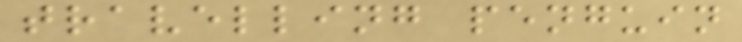travelling penguin
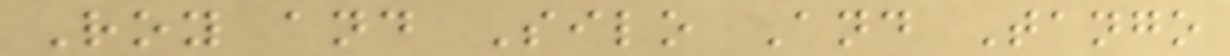Roy and Silo And Tango
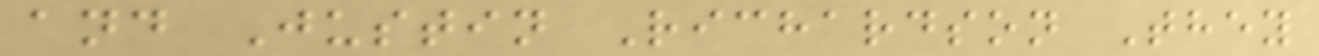and Justin Richardson They
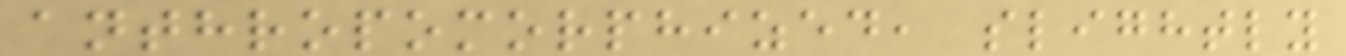anthropomorphized, slightly
